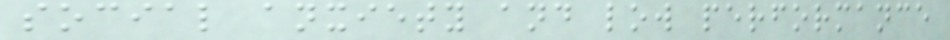social anxiety and low performance
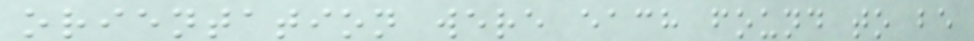orientation were each found to be
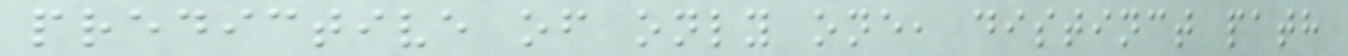predictive of only one, distinct path
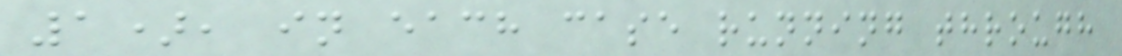1), in each case running through
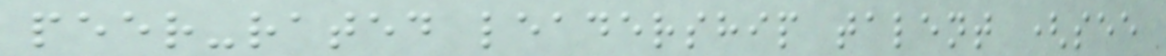peer-rated leadership talent (see
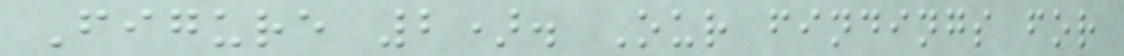Figure 2). Our findings for
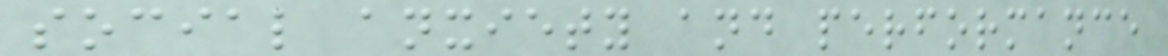social anxiety and performance
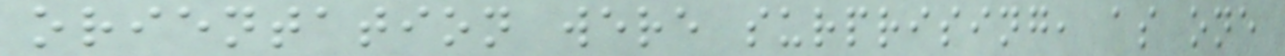orientation were surprising, as one
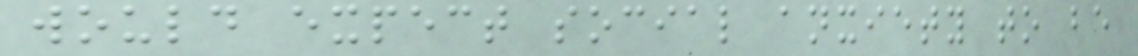would expect social anxiety to be
